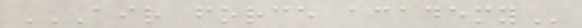AIR FORCE ACADEMY
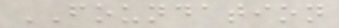FOUNDATION
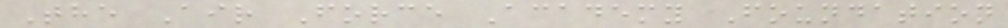The Air Force Academy Foundation
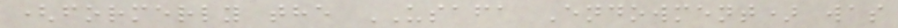(formerly the USAFA Endowment) was
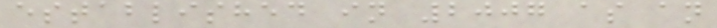established in 2007 as an
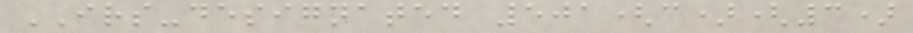IRS-designated 501(c)(3)
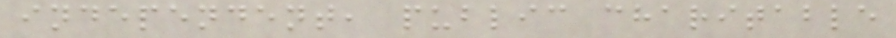independent, public charitable
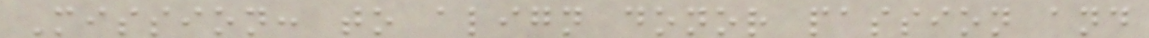Mission: to align donor passion and
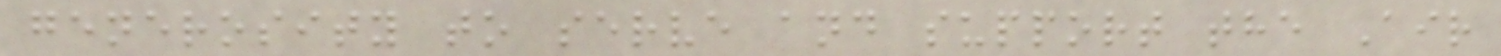generosity to serve and support the Air
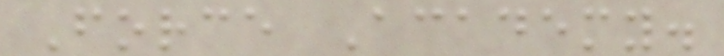Force Academy.
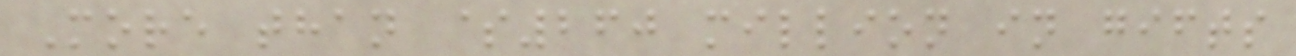More than $260 million in gifts
